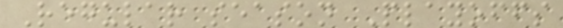Regular season Playoffs
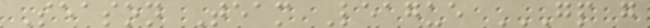Season Team League GP G
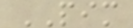PIM
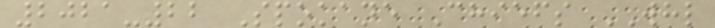2021-22 Spokane Chiefs WHL
